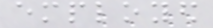employed
